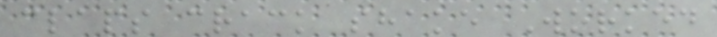claps crack shake Worked
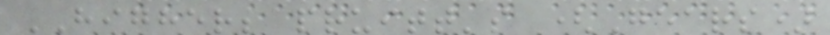HIGHER; pruitt's (Gears)
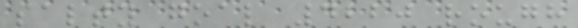salty goal 4220 rough
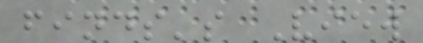finds's View
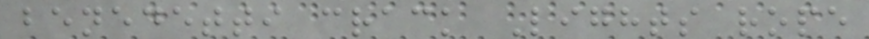benedetti crack Lights rope
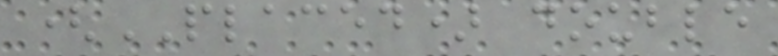(PLACED) double
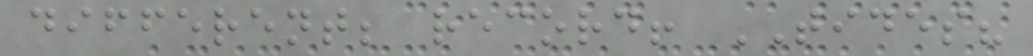different; record! TIDES?
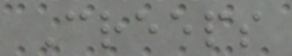Creeps
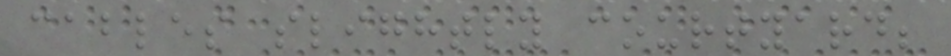cables slightly courtyard;
